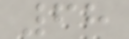68
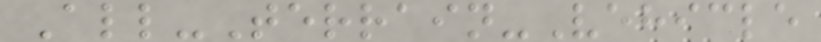All-Terrain-Vehicle
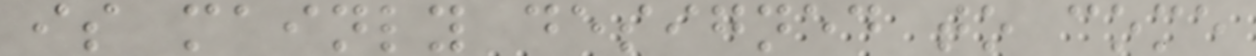is mainly designed to come
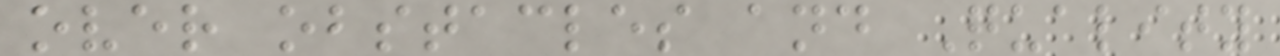over obstacles and Quality
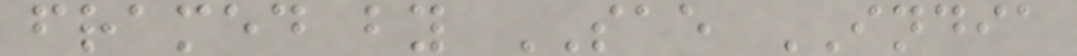framed by SAE INDIA
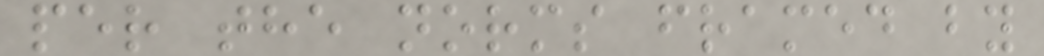per the norms framed by
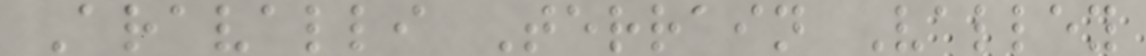Aravalli Terrain Valley
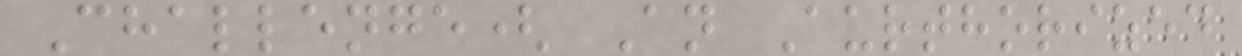Challenge( An Aurthorized
